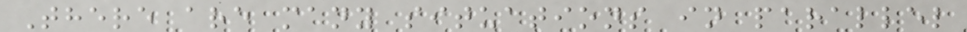There are many situations in parallel
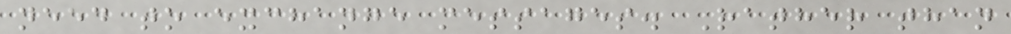need to exchange messages. Rather than
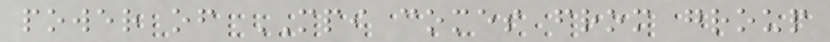power of MPI comes from group
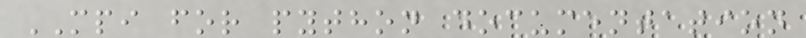MPI for python documentation
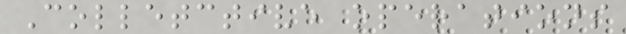Colletctive operations
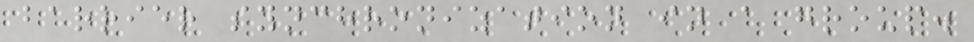barrier synchronization in a group.
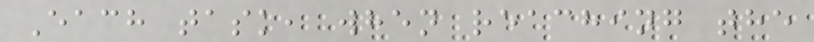Each task, when reaching the
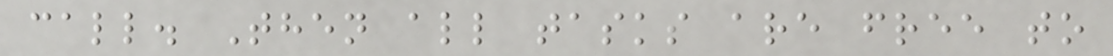call. Then all tasks are free to
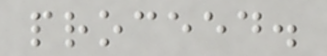proceed.
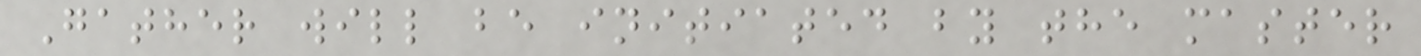Gather will be initiated by the master
